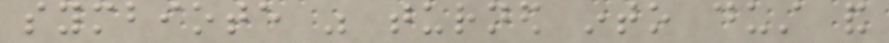symbiote was turned into dust and
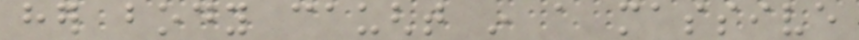her body caught in a massive
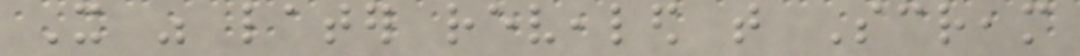It was later revealed that Scream
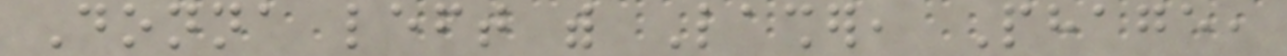Donna left with Lasher, Phage,
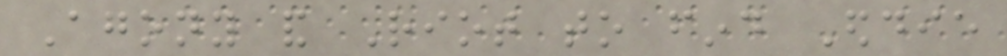Agony and Riot to find Eddie
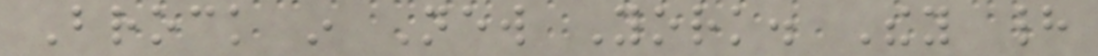Brock in New York. They had
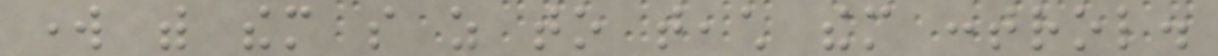work with them so as to teach them control.
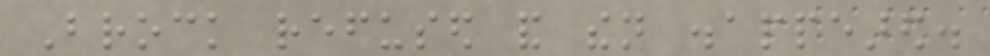Brock refused and then disappeared.
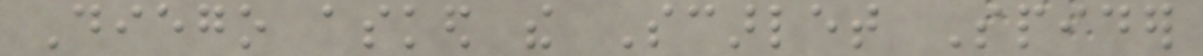Diego asked the Scarlet Spider
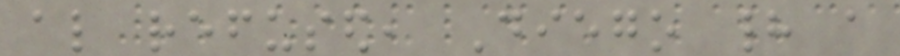also refused, Diego had a
